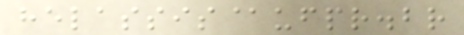helassis@ufpr.br
